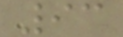93
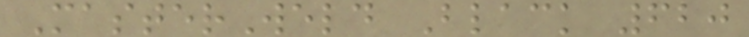MasterWeld Black 620
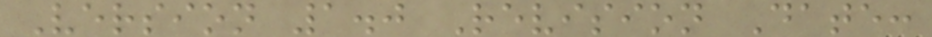Version 1.0 Revision Date:
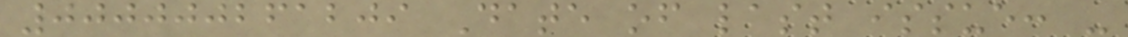000000261209 Date of last issue: -
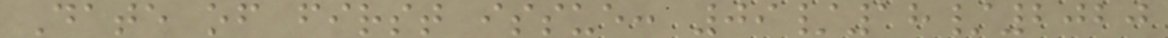Date of first issue: 09/18/2020
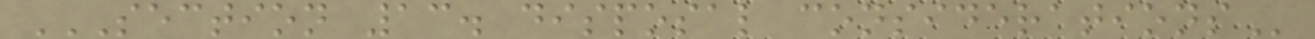SECTION 13. DISPOSAL CONSIDERATIONS
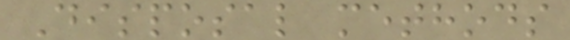Disposal methods
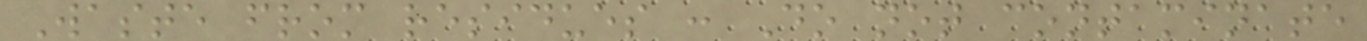Waste from residues : Do not contaminate
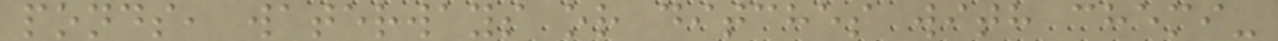ponds, waterways or ditches with chemi-
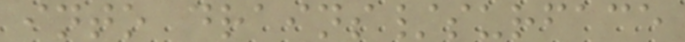into drains/surface
